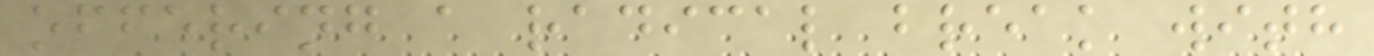offering a radical break with
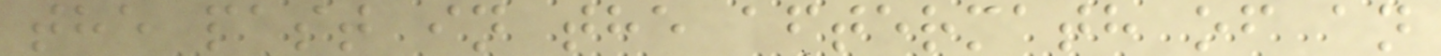the past in the aftermath of an
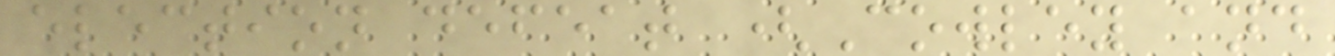election defeat (Cowley and
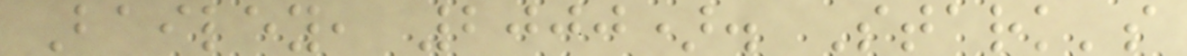Bailey, 2000). Stark's
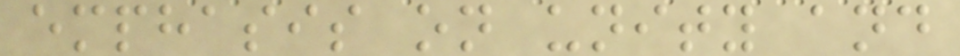emphasis on unity and
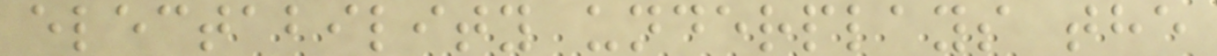electability underplays the
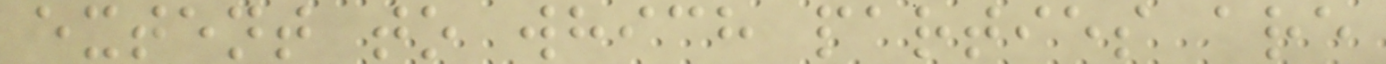extent to which parties are
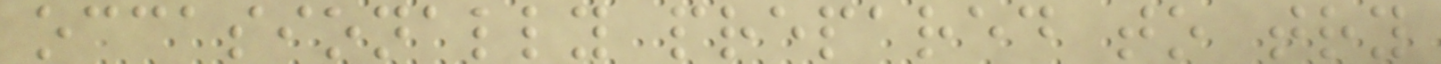occasionally prepared to try
